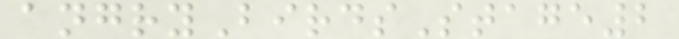angryBirdsStage2
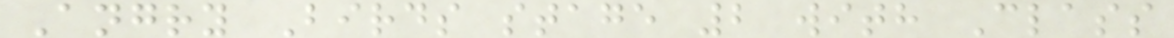Angry Birds stage 2 with Class
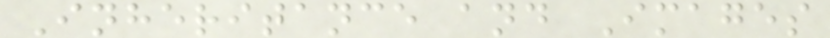Inheritance and Images
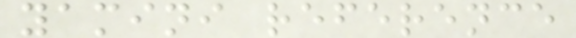yamini reference
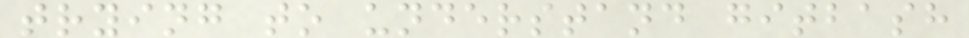trying to understand gitbash
